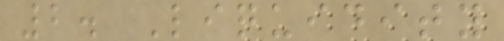2. Liquidity
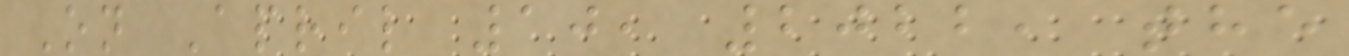On April 10, 2022, the
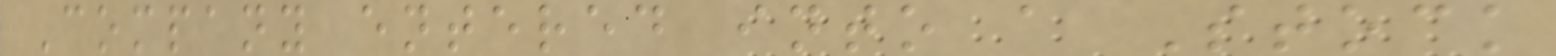Company entered into a Stock
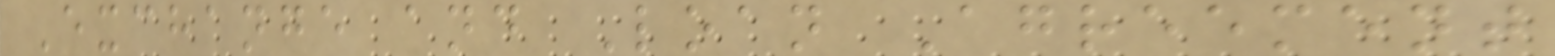Exchange and Loan Agreement
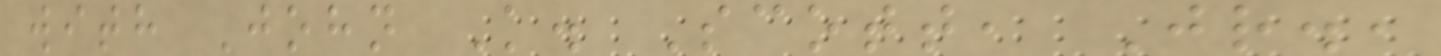with John K. Scott, Jr.,
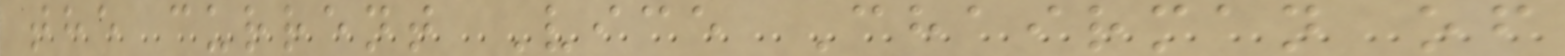the current Vice Chairman of
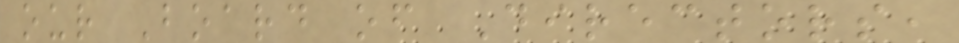our Board of Directors,
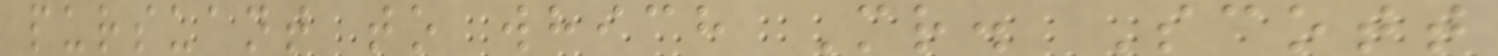pursuant to which Mr. Scott
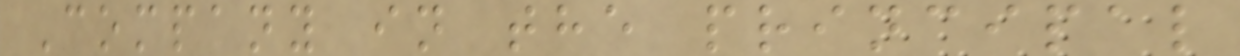Company in the principal
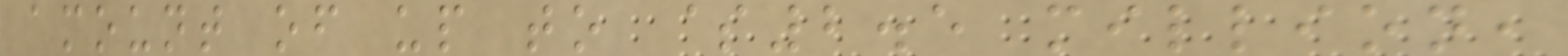amount of up to $2.5 million,
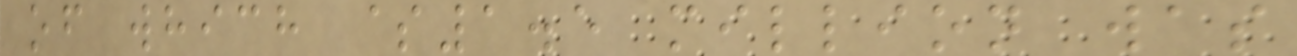of which $1.5 million was
